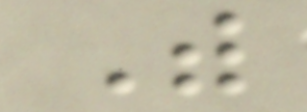With
